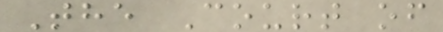The Court of
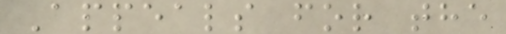Appeals for the
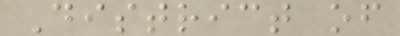District of
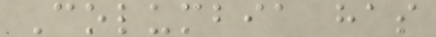Columbia has
